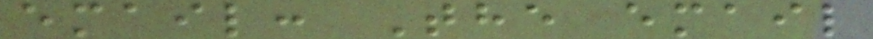email: The email
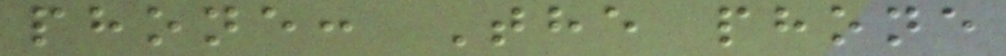phone: The phone
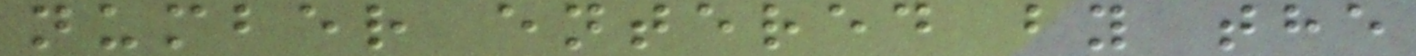number entered by the
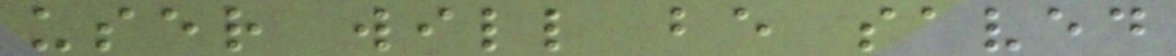user will be saved
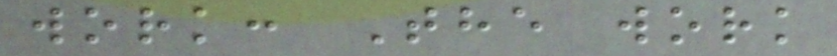work: The work
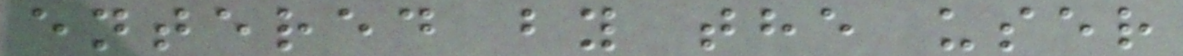entered by the user
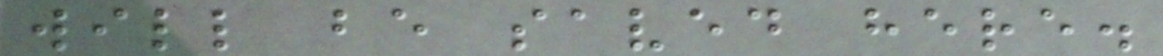will be saved here.
